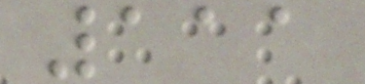111
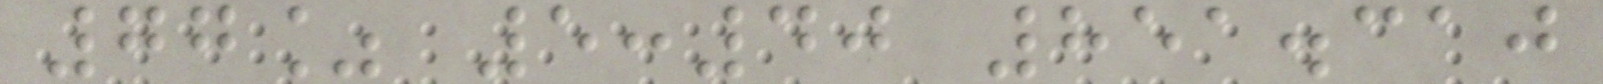77% 5:40 851.310
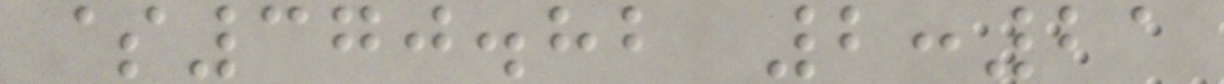$370.82 2:21
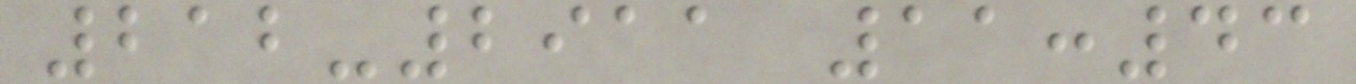212-2911 11:43
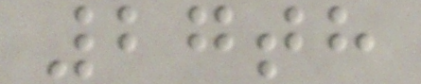27th
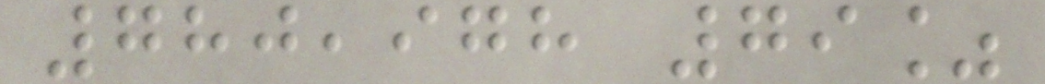780,978 79%
